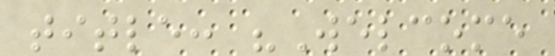title: "Welcome
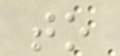to
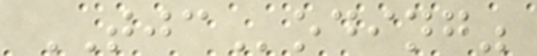TJCoding"
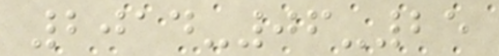2014-06-25
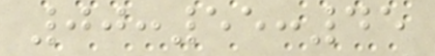00:55:45
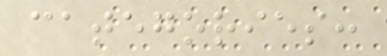categories:
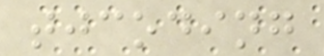tjcoding
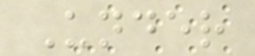Under
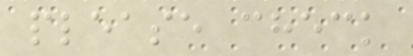please check
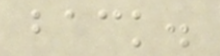back.
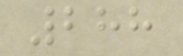288
